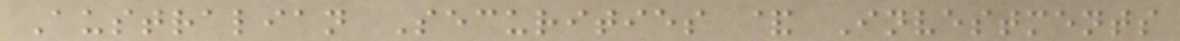Australian Securities & Investments
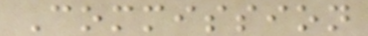Commission
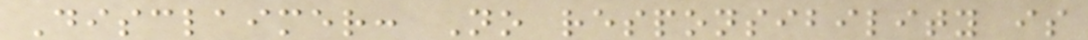Disclaimer: No responsibility is
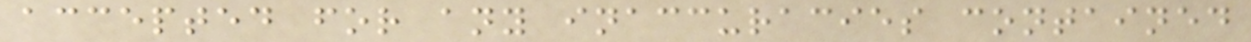accepted for any inaccuracies contained
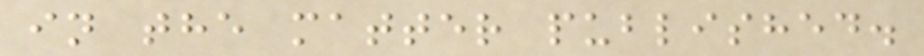in the matter published.
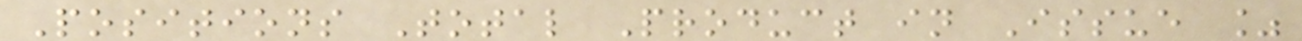Positions Total Product in Issue %
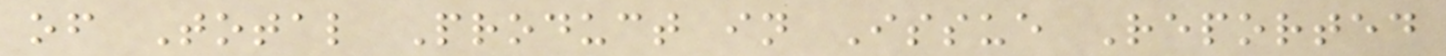of Total Product in Issue Reported
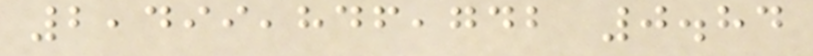2,499,846,742 0.84
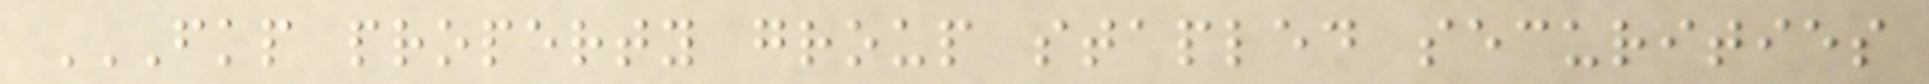FKP PROPERTY GROUP STAPLED SECURITIES
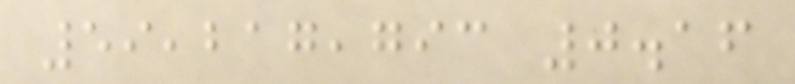59,217,793 0.16
